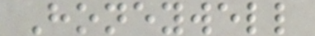Honeywell
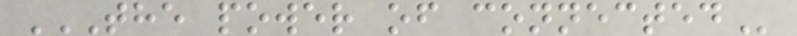THE POWER OF CONNECTED
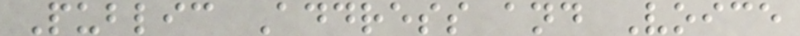Public Address and Voice
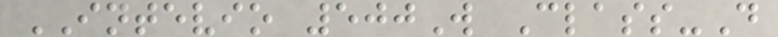INTEVIO 500W Class-D
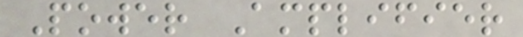Power Amplifier
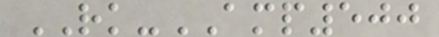RK-AMP500
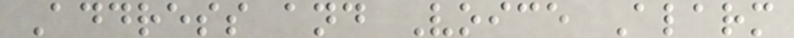Address and Voice Alarm
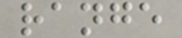range
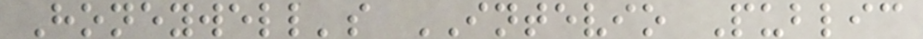Honeywell's INTEVIO Public
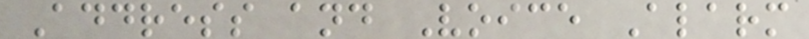Address and Voice Alarm
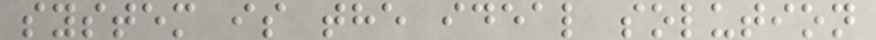system is the ideal solution
